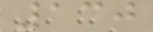130
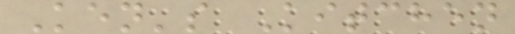Ken's Kitchen
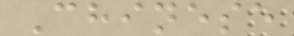Chinese
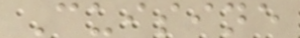Cuisine
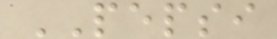PEPSI
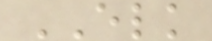ELK
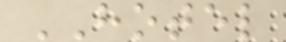HOTEL
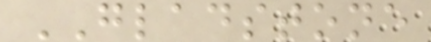GLADSTONE
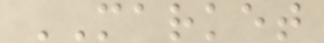MARKET
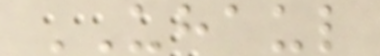UHAUL
